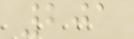201
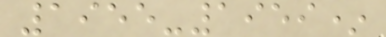1955-1959*
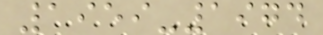1959-1974
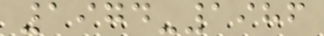1974-1986
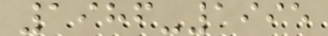1986-1995
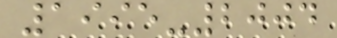1995-2004
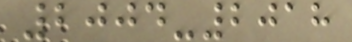2004-2018
